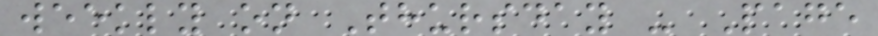weekly on Thursday - Page
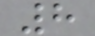8
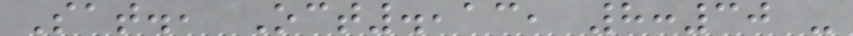Sat., Oct.,13, 8:30 -
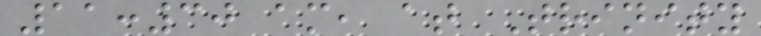11:30 am, at Trinity
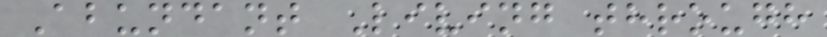Abundant Living through
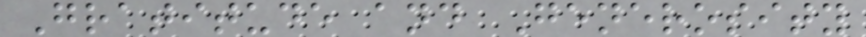Gratitude and Generosity
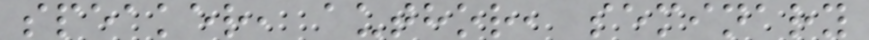speaker, author, seminary
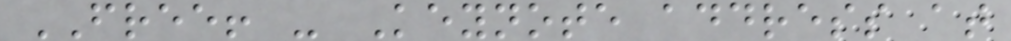FREE! - Keynote address at
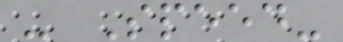- Speed-
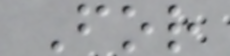For
